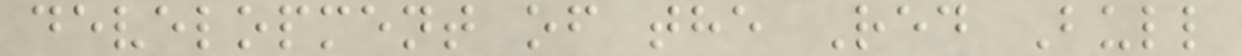development of the Red Bull
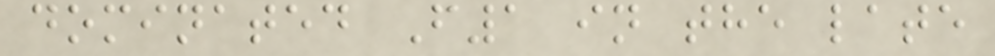dominated F1 in the late
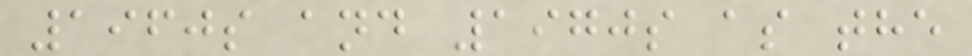1960s and 1970s as the
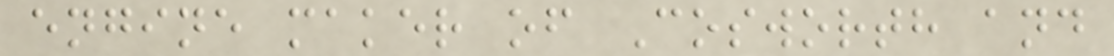engine maker of Cosworth and
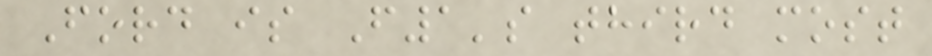Ford is F1's third most
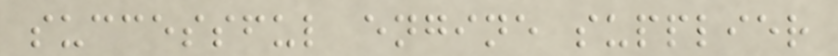successful engine supplier
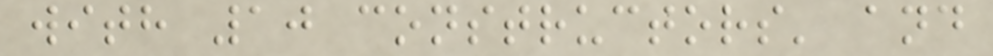with 10 constructors' and
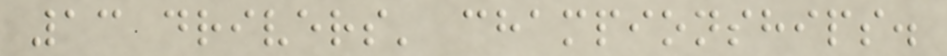13 drivers' championships.
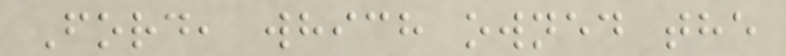Ford, which owned the
